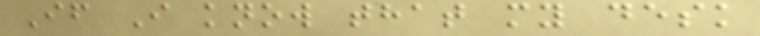If I know that my desk
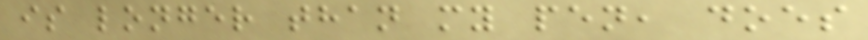is longer than my pen, does
